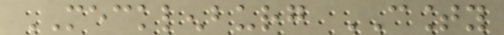MECKLENBURG COUNTY
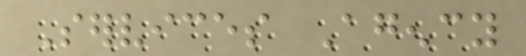Services Agency
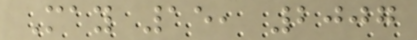May 15, 2007
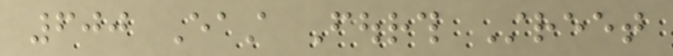600 East Fourth Street
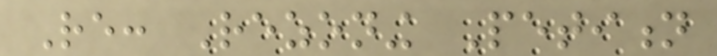Re: Rezoning Petition
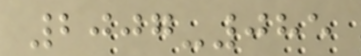2007-085
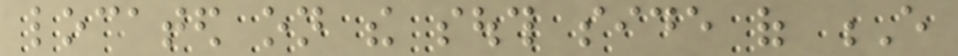located on the south side of E
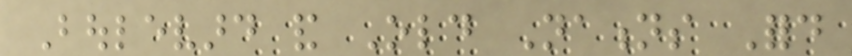Boulevard and Old Nations Ford
